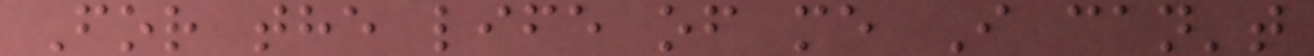For the life of me I can't
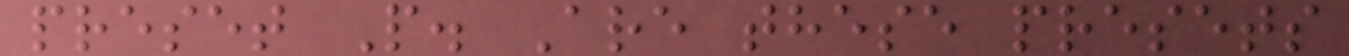preset P. Are these presets
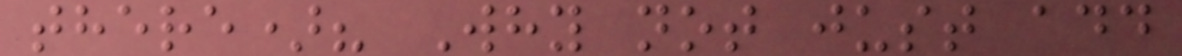there)? Why not just add
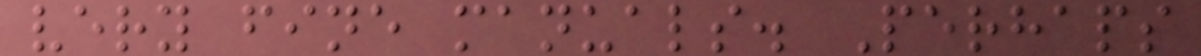very fine manuals. Perhaps
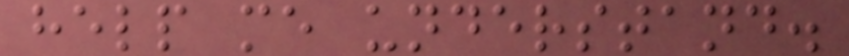help me understand.
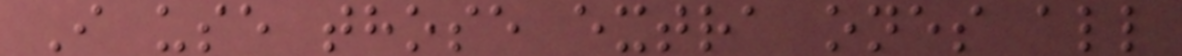I use those extra ones all
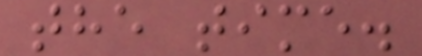the time.
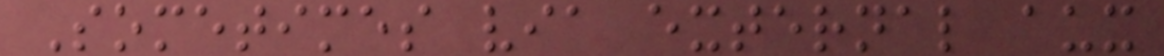Sometimes via external aux
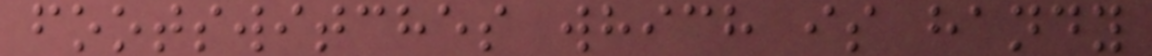footswitches which is handy
